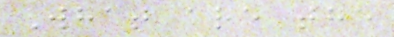What are the
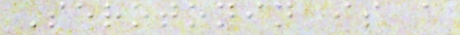Serotonin is a
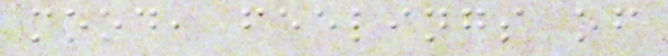mood, feelings of
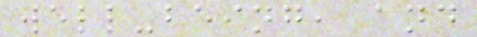well-being, and
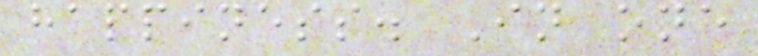happiness. In one
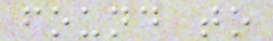found to
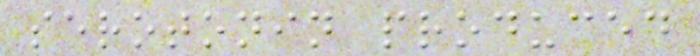serotonin produced
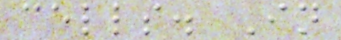cells. In
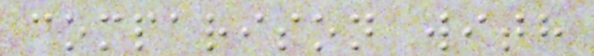comparison with
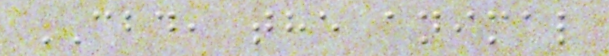CBD, the animal
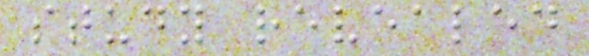study revealed
